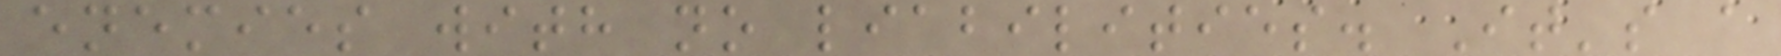enemies with no liabilities. It's a
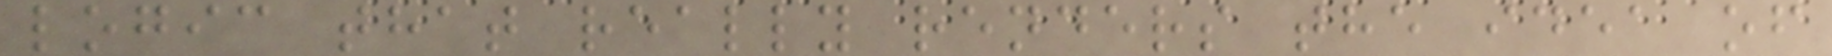logic that really renders the idea of
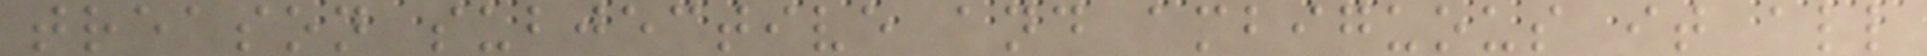treason subjective and ambiguous it all
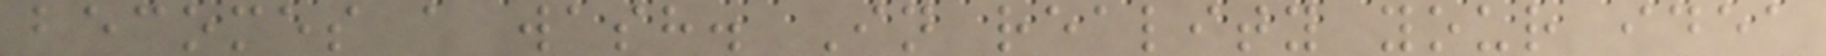becomes a wash. In reality your idea
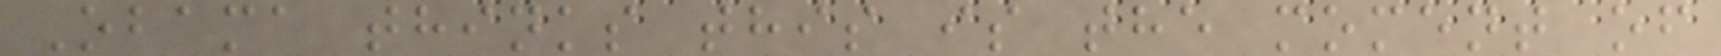Obama thinks this is the moment of
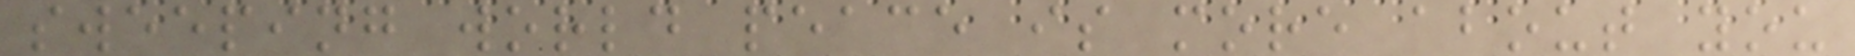sweeping world peace is more about you
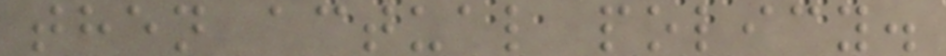then actual policy.
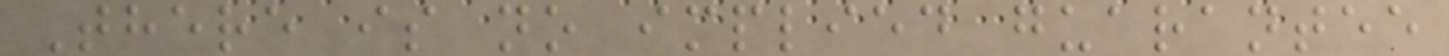There is no implied guarantee
